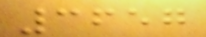3657
